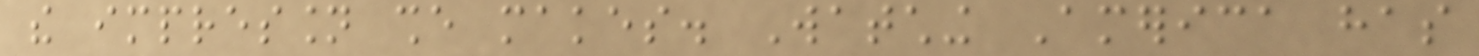the impression she makes. Watching America has
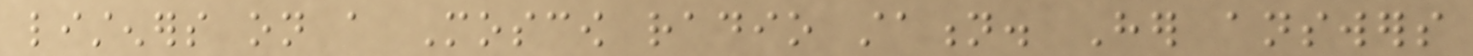listeners on a Moscow radio station. Her answers
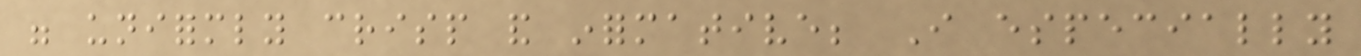were uniformly crisp and informative; I especially
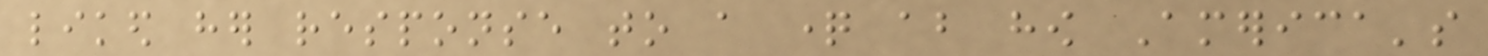liked her response to a question about how America's
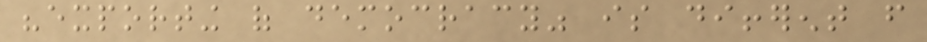"exporting of democracy" is different from
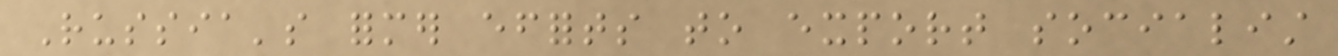Russia's former efforts to export socialist
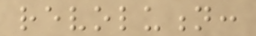revolution:
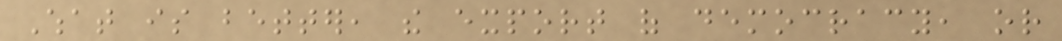What is better, the export of democracy, or
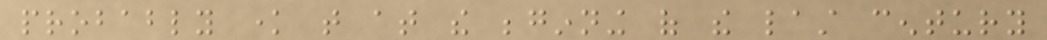probably know that at the beginning of the last century
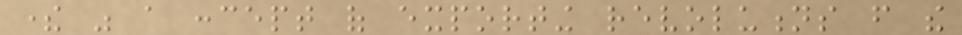there was a concept of exporting revolutions from the
